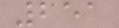251
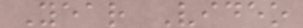Year Video
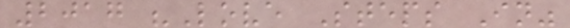2017 "Love Steps In"
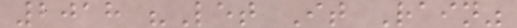2018 "Let It Rain"
